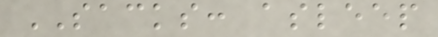SACKS: asleep
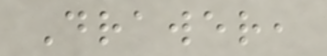Drawer,
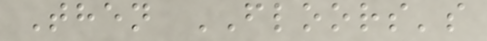Then FLOORS's
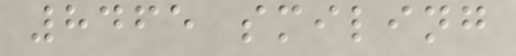8465 smiling
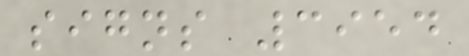signs 3954
